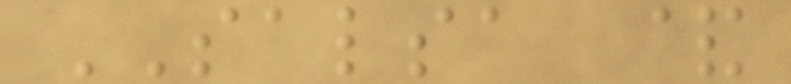SALSA &
